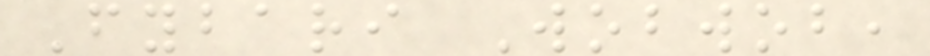Fybari Wobwob,
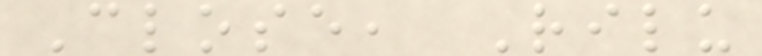Close, Rilu
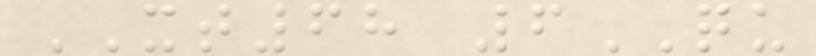XT68 6QU
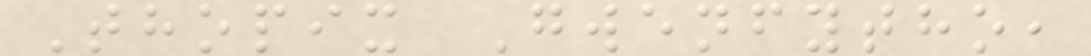Thopix Gwenfytho,
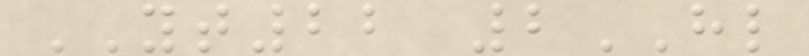YT22 2HL
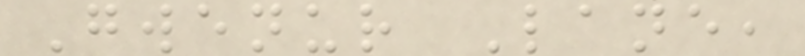Gwenur Lane,
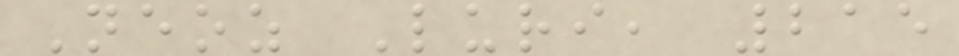Neoz Luri, 215
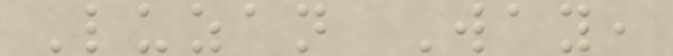Luzan Way,
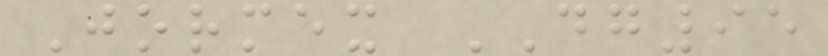Jormex DG95
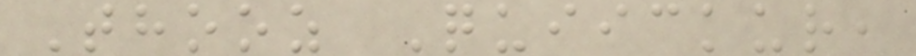Thooz Quiickur,
